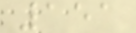151
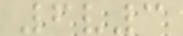6v3
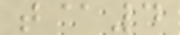t@4
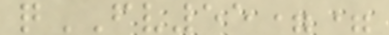qFV55==
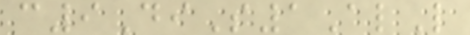c9DiS1AlL
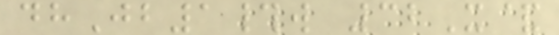dhJb1#w 32X&
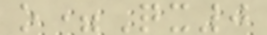o=Qx0
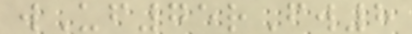wUf75rFw8
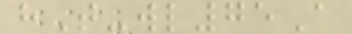hT-wl75A
